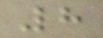8
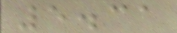5.31
